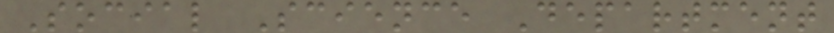Social Science Department
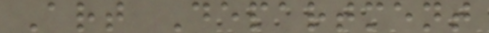Art Department
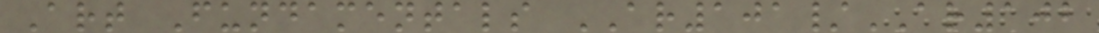Art Fundamentals AR101/AR102
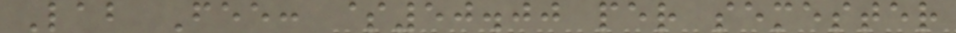Lab Fee: $50.00 per semester
